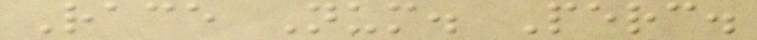Race Num. Perc.
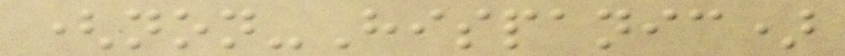(non-Hispanic)
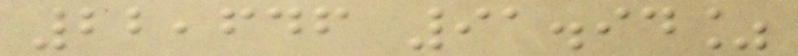22,646 91.94%
